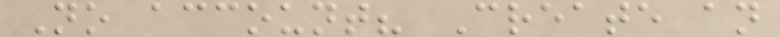No account? Create an
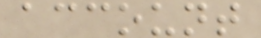account
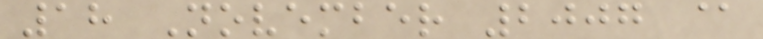18 November 2007 @
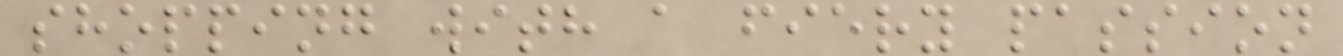shopping with a fiery passion
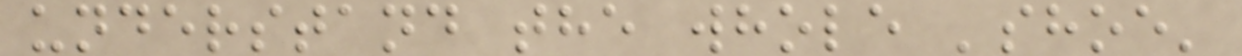understand the whole 'shoe'
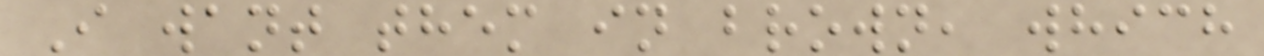I want them in brown, which
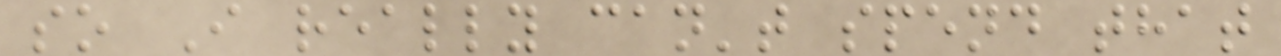so I really can't spend that
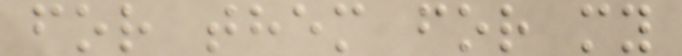for them for my
